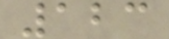123
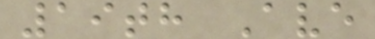19th Ave
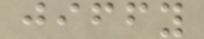jiffy
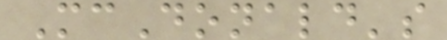McDonald's
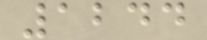1244
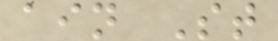ain St
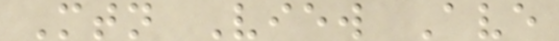Mtn View Ave
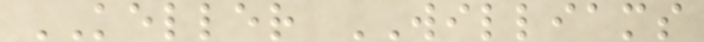KELLER WILLIAMS
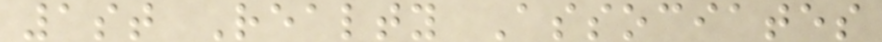1st Realty Associates
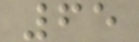65
